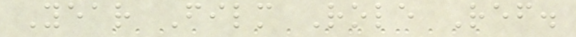Year Film Role Ref.
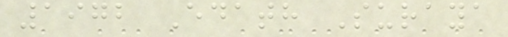1972 Edath Suraya
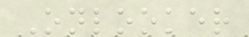Onlooker
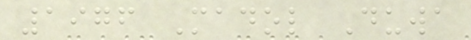1976 Madol Duwa
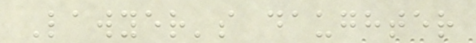Lawyer's daughter
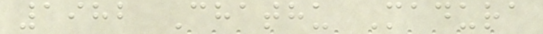1982 Chathu Madura
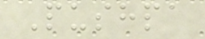Pushpa
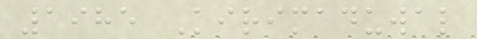1985 Kirimaduwal
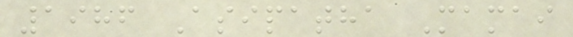1986 Asipatha Mamai
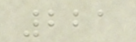221
